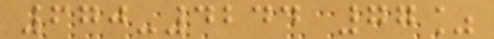670-4244 77%
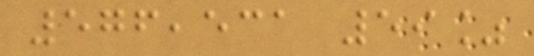576,531 59%
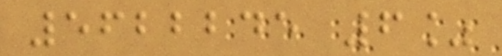5622245 6%
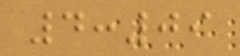4:09
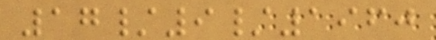17/9/1960
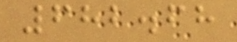682.68
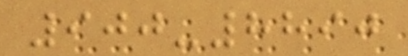900-8890
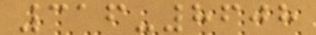316-8608
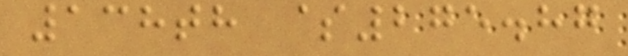138th $275.87
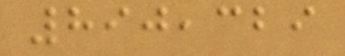890,329
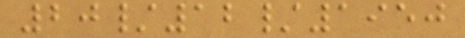20/12/1950
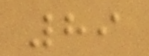89
